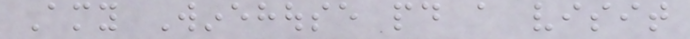Amy Winehouse paid a visit
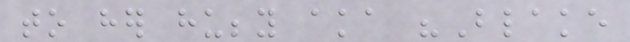to her hubby aka "Blake
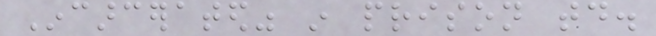Incarcerated" in prison today.
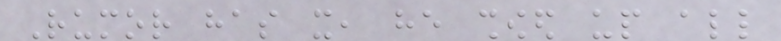Rumor has it, he showed up all
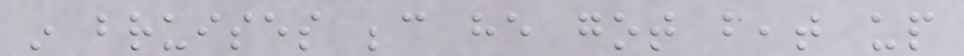in bruises because he got beat up
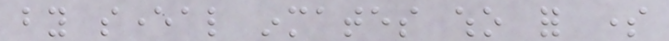by several inmates who for some
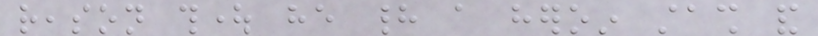reason thought he had a heroin stash and
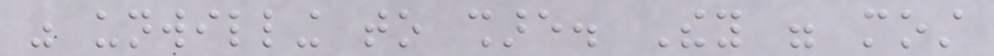was unwilling to share. They were most
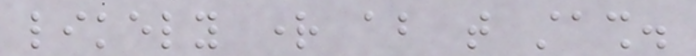likely right about that stash.
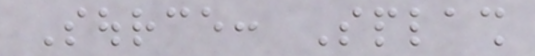Source: Splash
